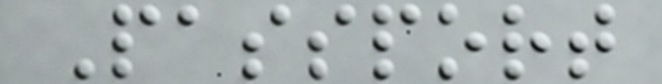Passport
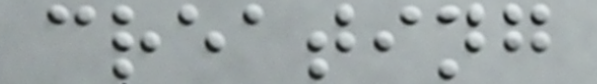creating
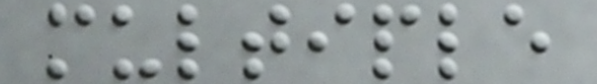multiple
